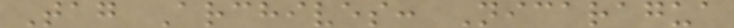Tag Archives: Nicaragua
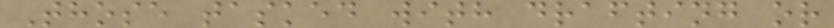Those tasked with drafting or
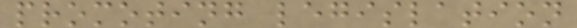promoting legislation
